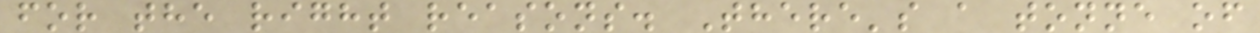for the right reasons. There's a tonne of
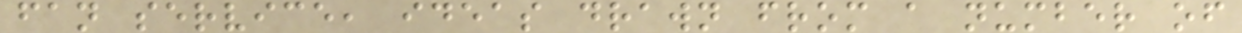fan service, ideas drawn from a number of
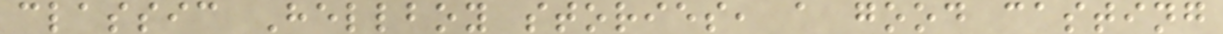classic Hellboy stories, a good casting
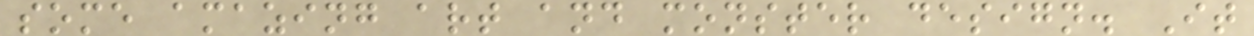some amazing art and monster design. It
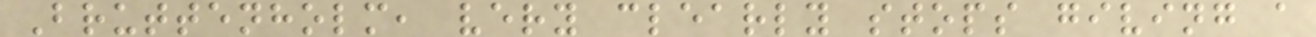Bruttenholm, very clearly stops giving a
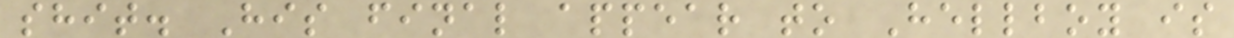shit. His final appear to Hellboy is
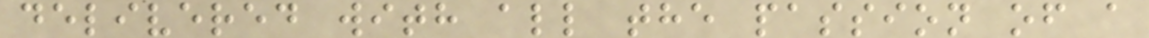delivered with all the passion of a
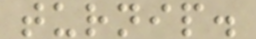turnip.
